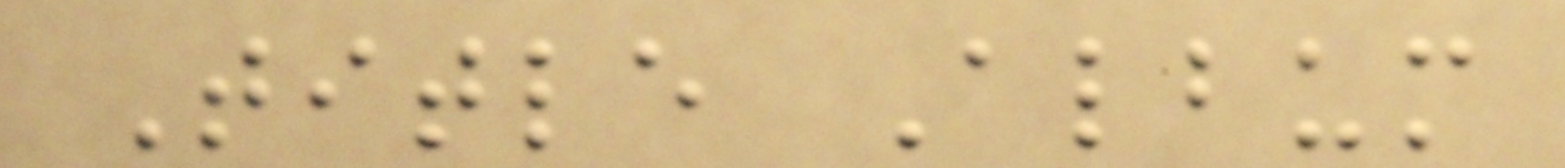Title Album
